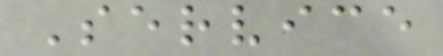Service
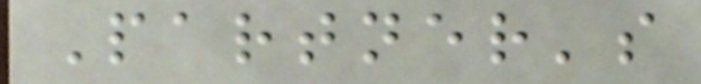Partner's
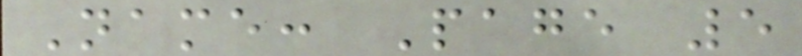Name: Page 5
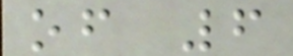of 6
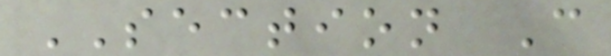SECTION C
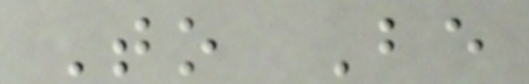To Be
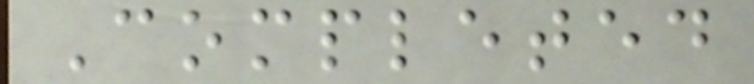Completed
